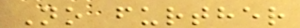No further
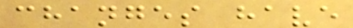changes have
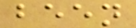been
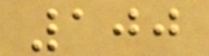100
